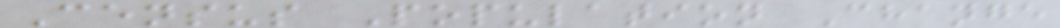Census Population Change
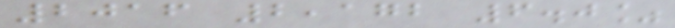2016 2,172 6.0%
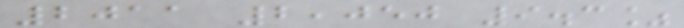2011 2,050 9.3%
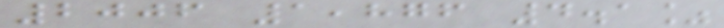2006 1,876 4.1%
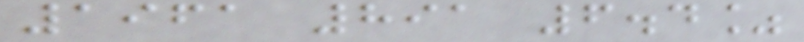1961 891 6.4%
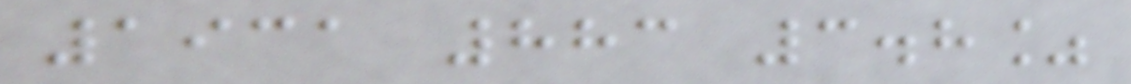1931 883 3.8%
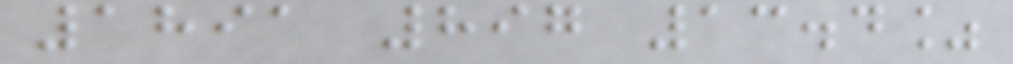1891 897 13.4%
